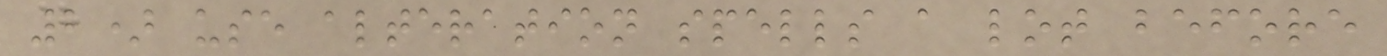2) use alteration spells a lot before
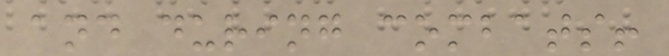and during combats!
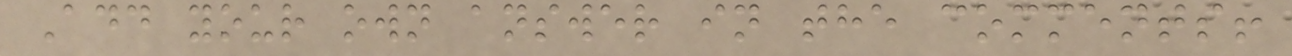Add your own answer in the comments!
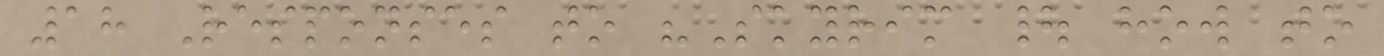18 Responses to "Skyrim | how to
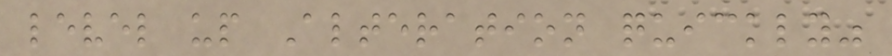level up Alteration quickly"
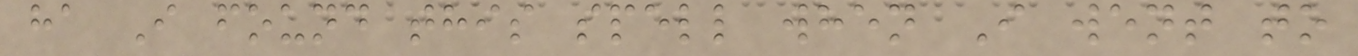ha I found this spell when I went to
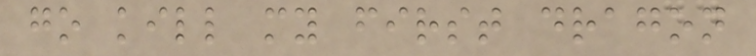go kill my first dragon
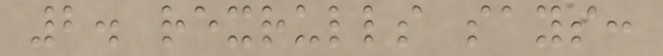2. rexrulls says:
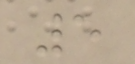5
